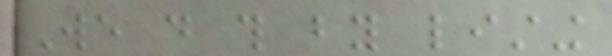We do this by listing
